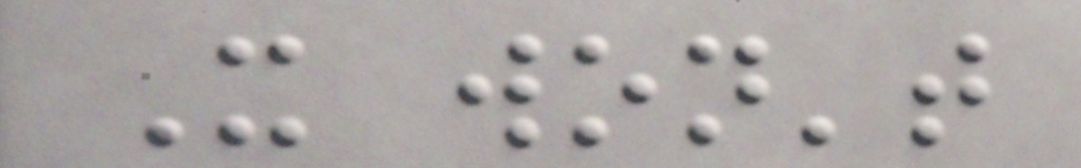It won't
